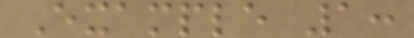Example 1:
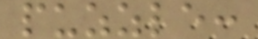puzzle:
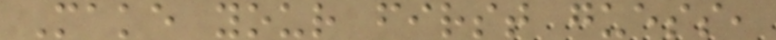Make your first guess,
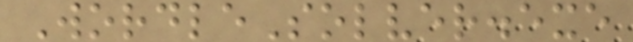WordleSolver.exe
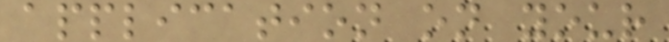application on your
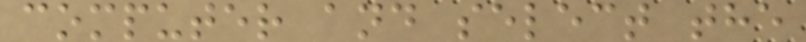computer and select the
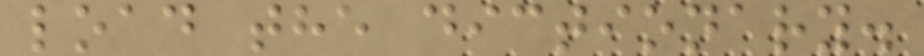load the dictionary.
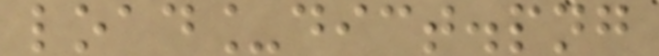load_dict.png
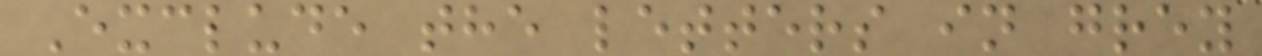Exclude the letters in grey
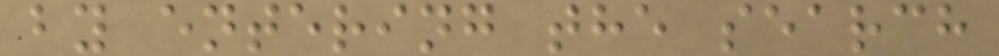by entering the search
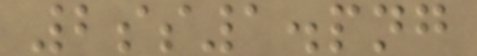2ss1.png
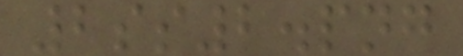2ss2.png
